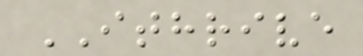ITHRIVE
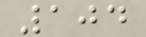104
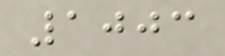1003
